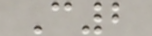C2
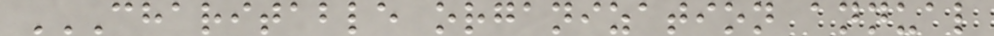CHARITABLE ORGANIZATION ANNUAL
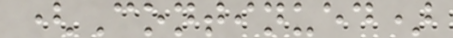(Continued)
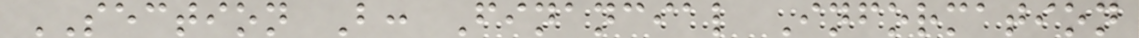SECTION B: Financial Information
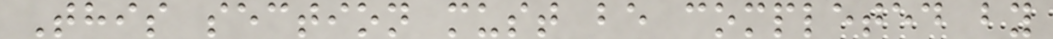This section must be completed by
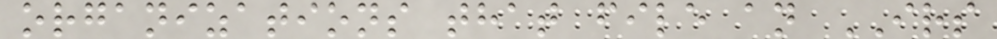organizations that file an IRS
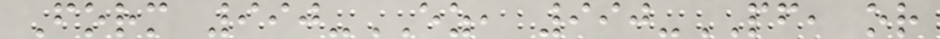Form 990-EZ, 990-PF, or
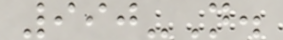990-N.
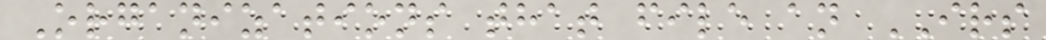Organizations that file an IRS
